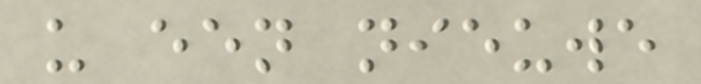u een nieuwe
